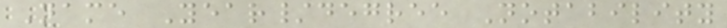Name Year/degree Notability
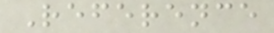Reference
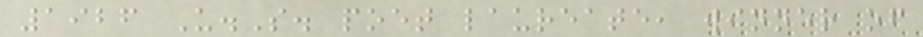1926 U.S. poet laureate, winner of
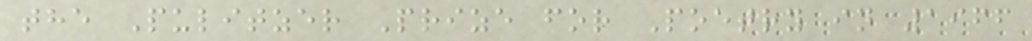the Pulitzer Prize for Poetry in 1966
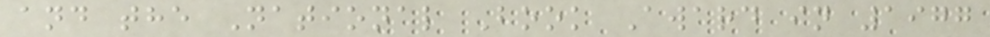and the National Book Award in 1977
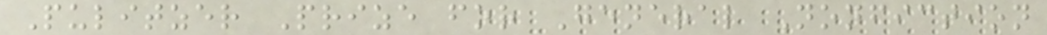Pulitzer Prize for General Nonfiction
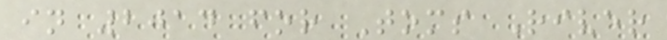in 2014 for Toms River
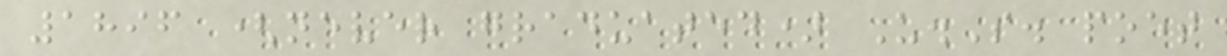1896 (never graduated) U.S. poet
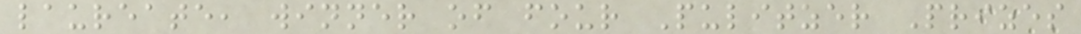laureate, winner of four Pulitzer Prizes
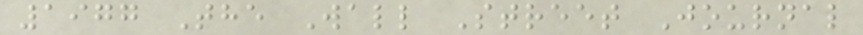1977 The Wall Street Journal
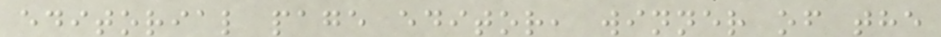editorial page editor, winner of the
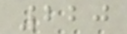220
